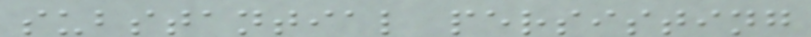substantial persisting
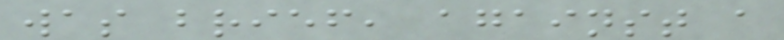was brief, against a
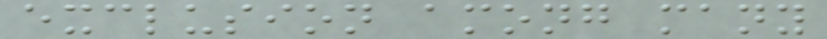exclusion among many
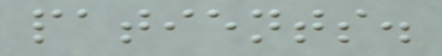patients.
